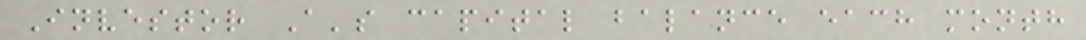Investor A's capital balance each month
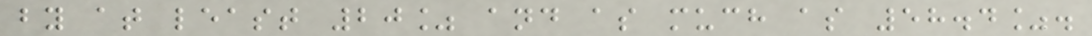by at least 20% and as much as 58.4%.
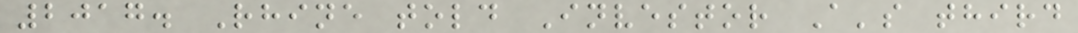2017. Rhine told Investor A's third
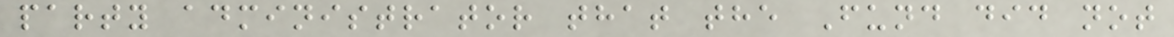party administrator that the Fund did not
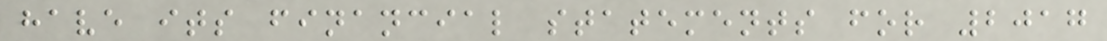have its financial statements for 2017
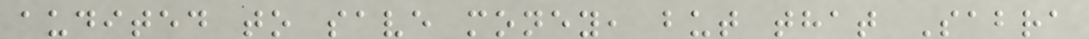audited to save money, but that Sabra
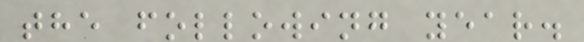the following year.
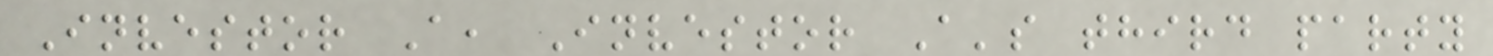Investor A, Investor A's third party
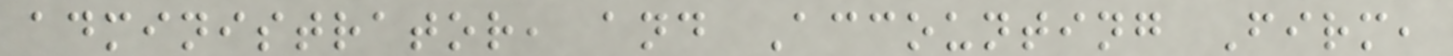administrator, and Accounting Firm,
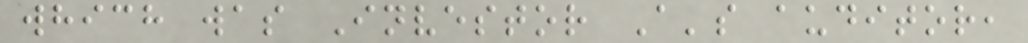which was Investor A's auditor,
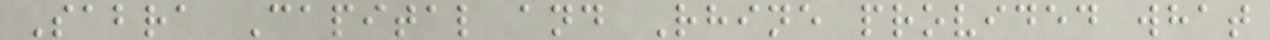Sabra Capital and Rhine provided what
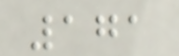171
